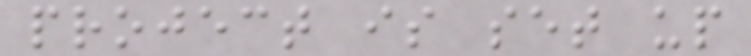project is set up
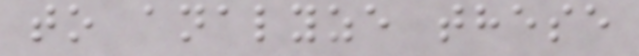to analyze these
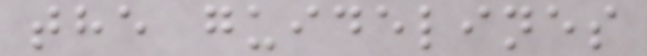the guidelines
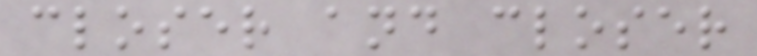closer and closer
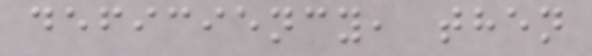deficiency, then
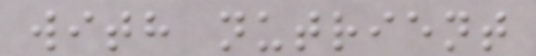with nutrient
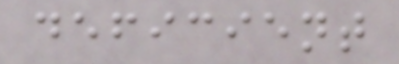deficient
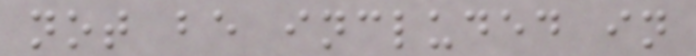not be included in
